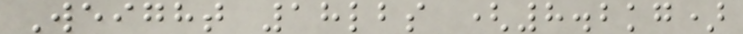Weight 18lbs (8.2kg)
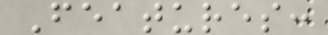Features:
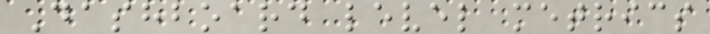Dashboard level metrics
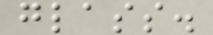glass.
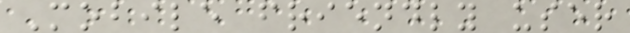Mobile friendly user
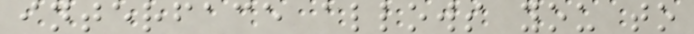interface allows you to
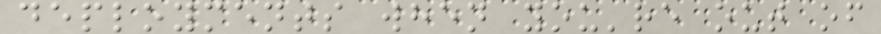deployments when you're out of
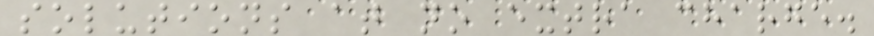solutions at no extra charge.
